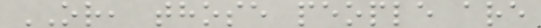OR, those people are
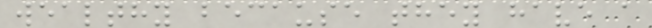wealthy because they have a
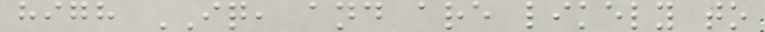high IQ, and are likely to
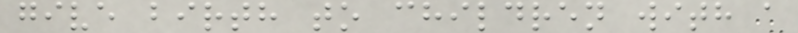give birth to children with a
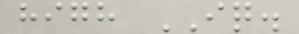high IQ.
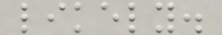likely.
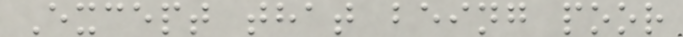Except that being poor
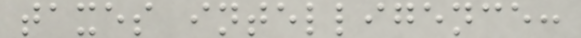taxes intelligence:
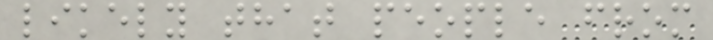likely that people from
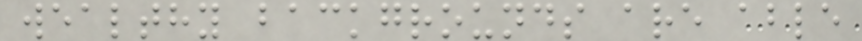wealthy backgrounds are able
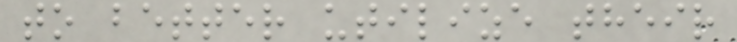to better utilize their
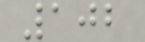102
